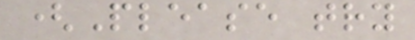(Please try
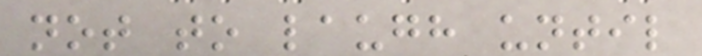not to laugh until
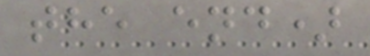the end)
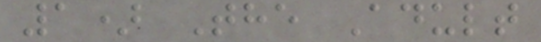1) The Adult
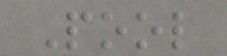Pool
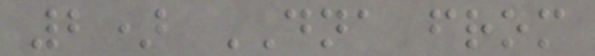2) DNA from
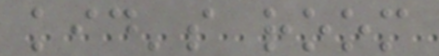kid's room
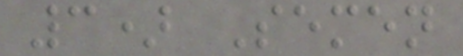3) Semen
